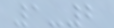1-2
